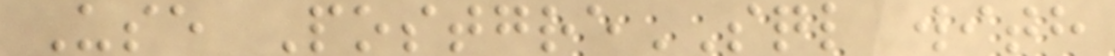Use PostgreSQL with
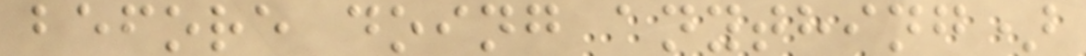before doing anything)
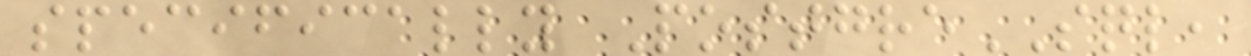specifically PostgreSQL,
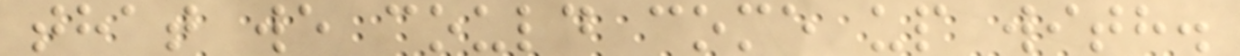that we could come up with.
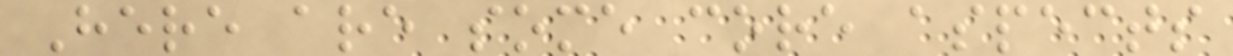Here are some core aspects
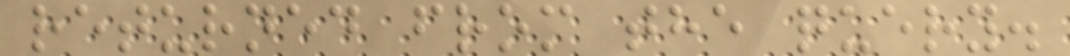returned from the query.
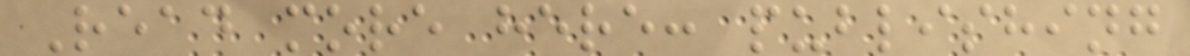Read more here: publishing
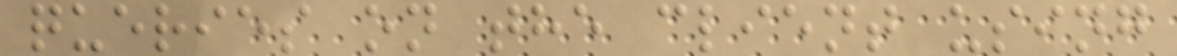queries on the client using
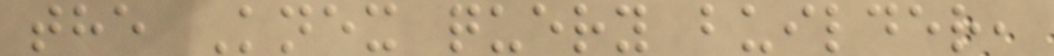the Knex query builder,
